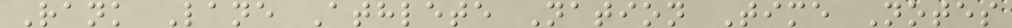Rank Lane Athlete Nation Time Notes
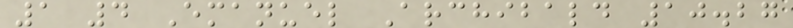1 4 Emanuel Archibald 10.27
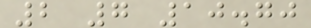2 7 10.70
